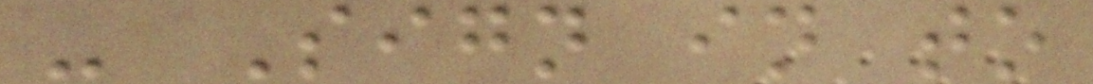- Sign in to
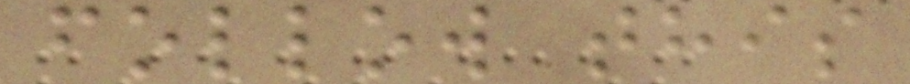follow this
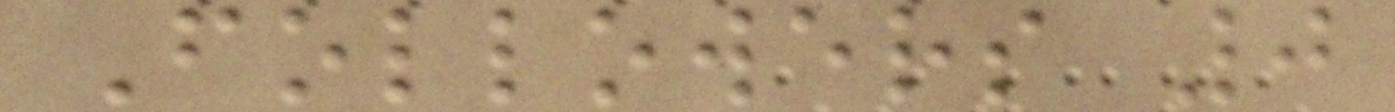Followers 0
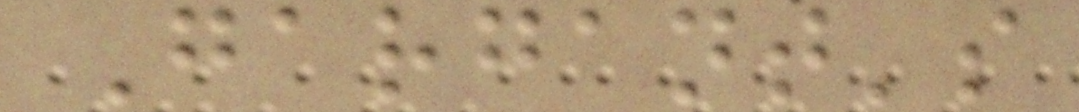Gargant's
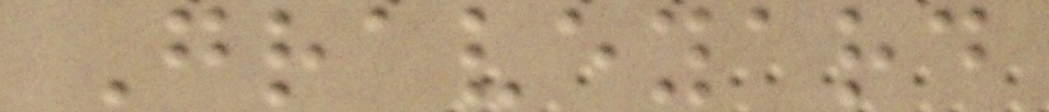Graveyard
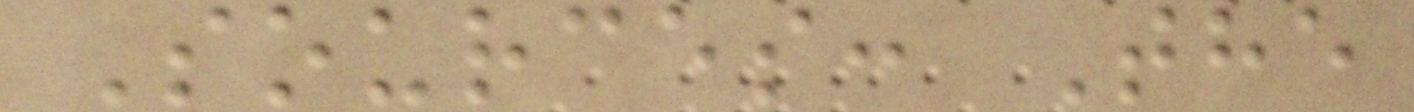Sources: The
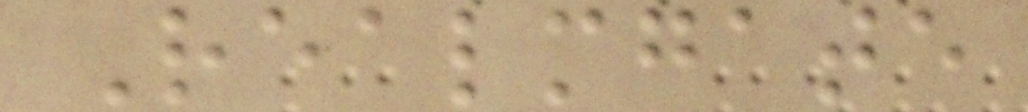Realmgate
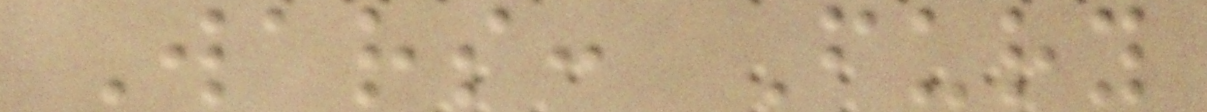Wars: Fury
